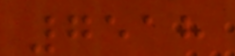7518
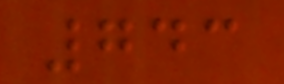743
